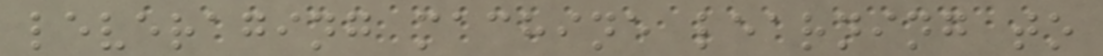leveraging machine learning to
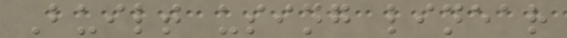Built using linear
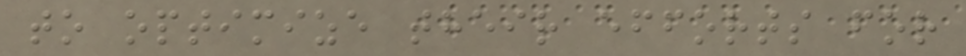to optimize their efforts for
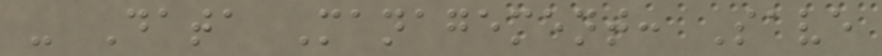- Data Management: Save
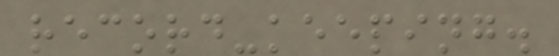record-keeping.
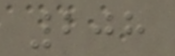208
